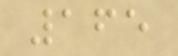165
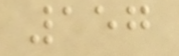157
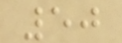50
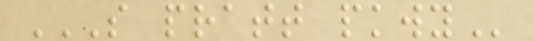S PRATT PKWY
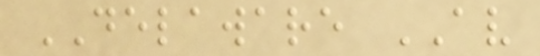DELAWARE AV
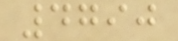4790
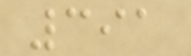391
